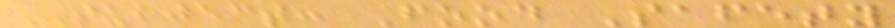SUBJECT: Food Safety
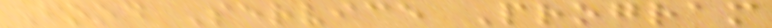Food Service Program
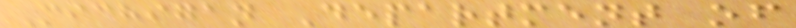Michigan Department of
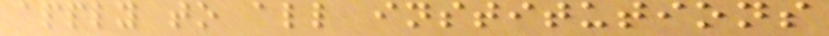apply to all institutions
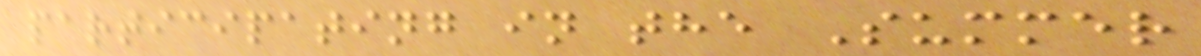participating in the Summer
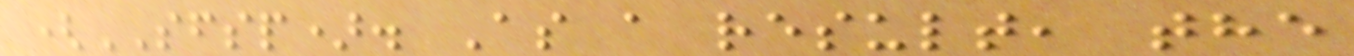(SFSP). As a result, the
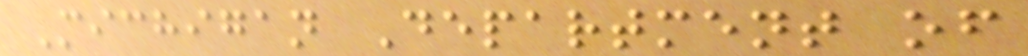Michigan Department of
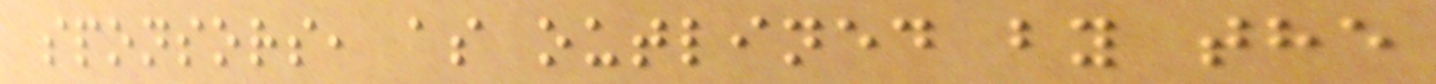sponsors, as outlined by the
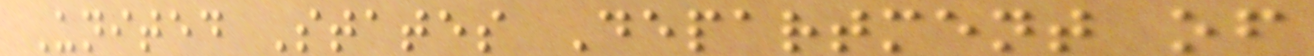United States Department of
